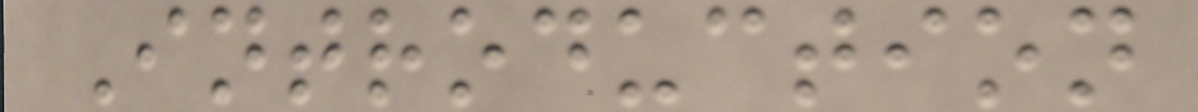Introduction
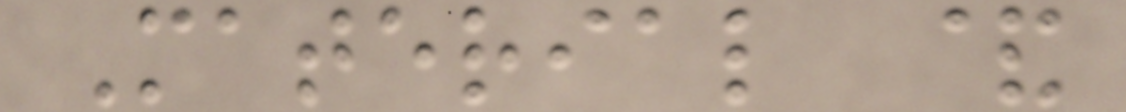Material &
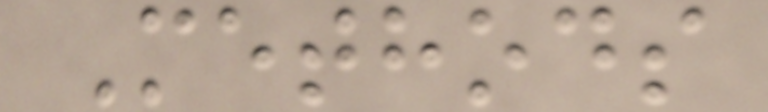Methods
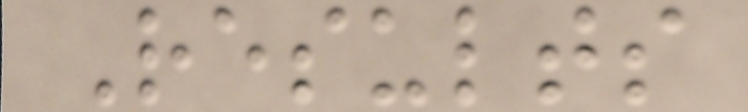Results
